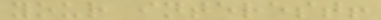your interest!
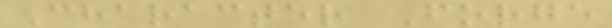Character Forge
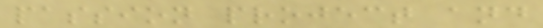passion project and
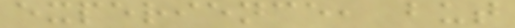experience, but
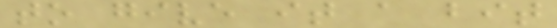to give it a bit
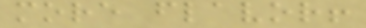more flavor!
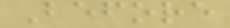Before
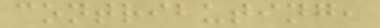contributing,
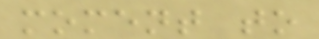moment to
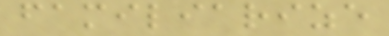familiarize
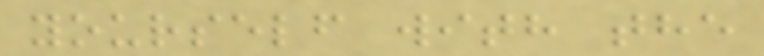yourself with the
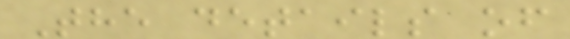The details of
